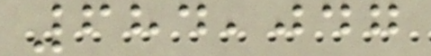684,047
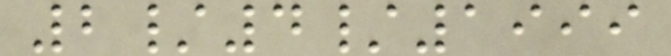2/4/1999
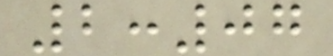2:07
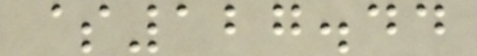$127.44
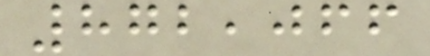872,066
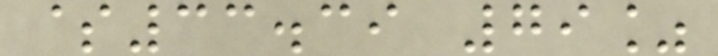$33.39 79%
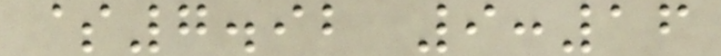$7.92 9:16
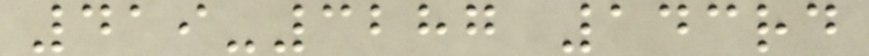419-3287 143rd
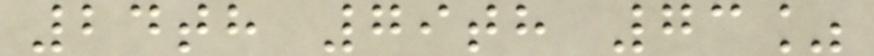24th 79th 73%
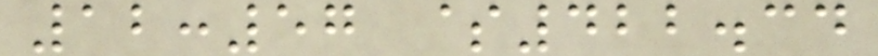12:57 $422.34
